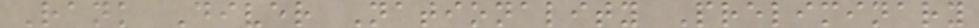Rank Diver Nationality Preliminary
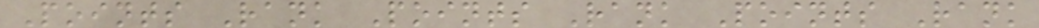Points Rank Points Rank Points Rank
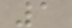1
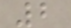2
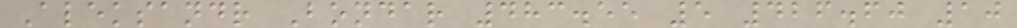Aleksandr Bondar 483.55 5 426.60 10
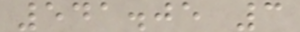541.05 3
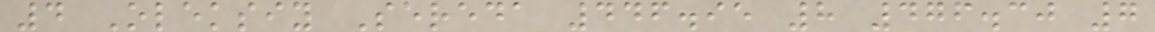4 Oleksiy Sereda 446.95 8 476.30 7
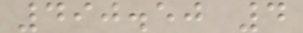490.50 4
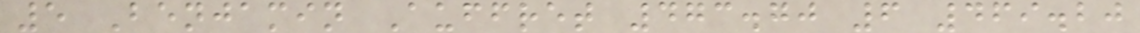5 Benjamin Auffret 473.70 6 469.20
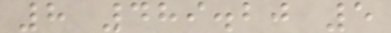8 489.20 5
